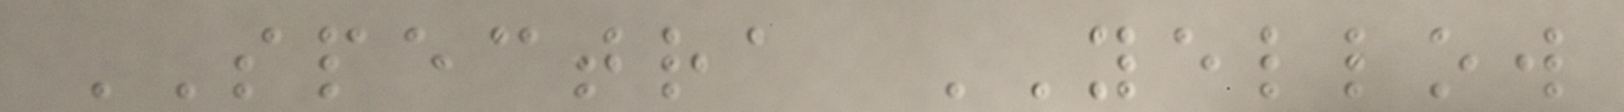SPECTRA YELLOW
